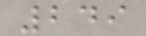249
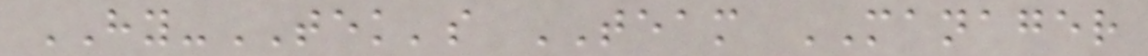HY-TEK's TEAM MANAGER
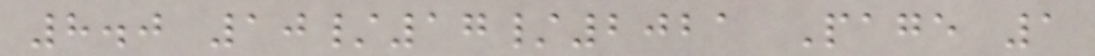8.0 10/17/2021 Page 1
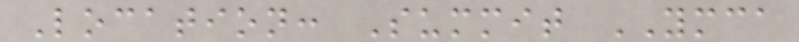Location: Summit YMCA
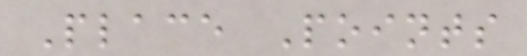Place Points
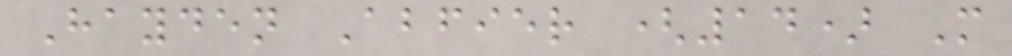Hayden Abfier (14) M
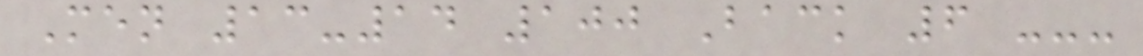Men 13-14 100 Back 6 ---
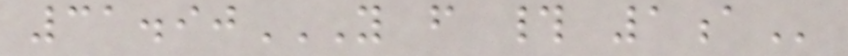31.90Y F # 1A
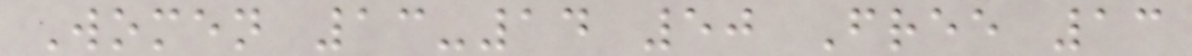Women 13-14 50 Free 13
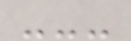---
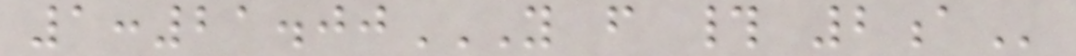1:21.00Y F # 2A
